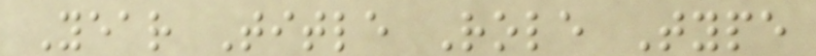Year Title Role Type
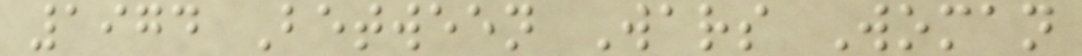1974 Between Wars Woman
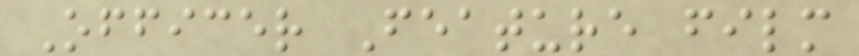Officer Feature film
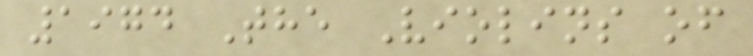1974 The Violins of
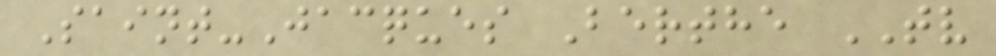Saint-Jacques Berthe TV
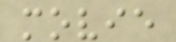movie
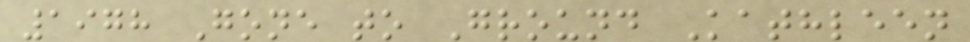1978 Gone to Ground Kathleen
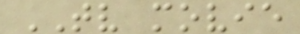TV movie
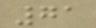71
